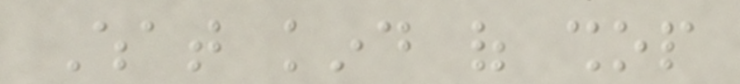What kind of shop
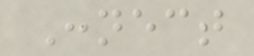Connect
